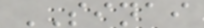SINAI
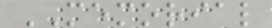MEMORIAL
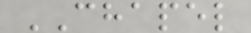CHAPEL
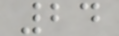24
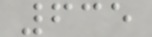635
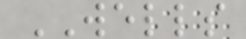WELLS
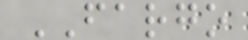FARGO
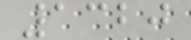1320
